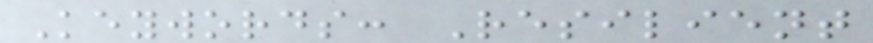Keywords: Resilient
